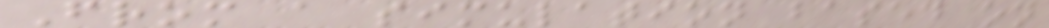From a simulation based on
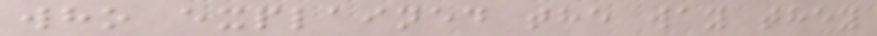who explained the way they
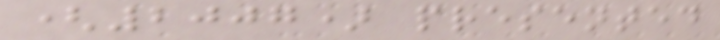(2007) presented
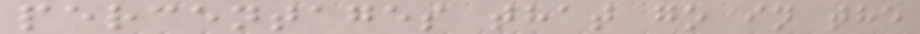percentages that go in the
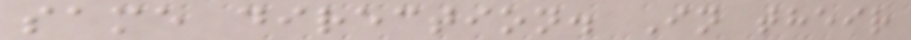same direction. In their
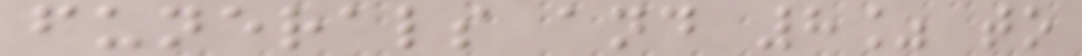funerals and 8% to
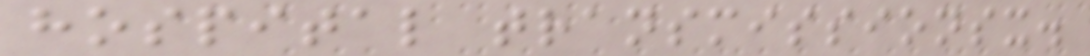hospital transmissionsx.
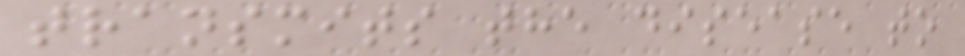transmits the disease to
